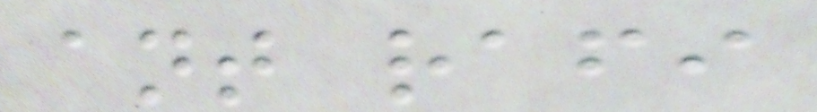ant rafi
